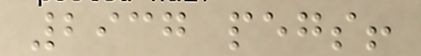2937 pegs!
